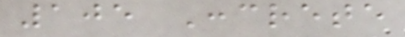105 Concrete
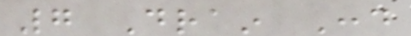7 Drain Cond
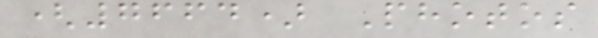(7664) Photos
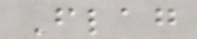Flag
